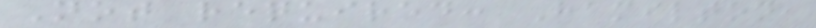Not required: Hamilton,
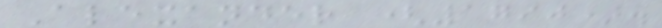Alexander (1790).
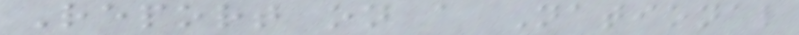Report on a National
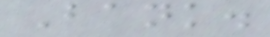Bank.
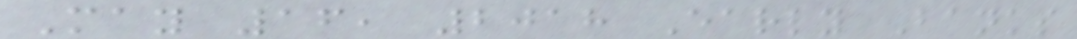May 16, 2018 Early Banks
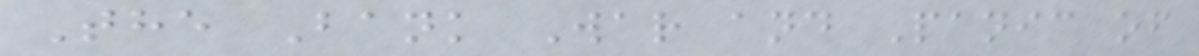The Bank War and Panic of
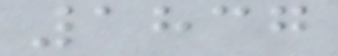1837
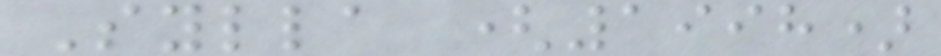Sylla (1998)
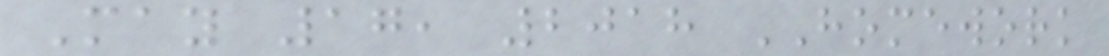May 17, 2018 HOMEWORK
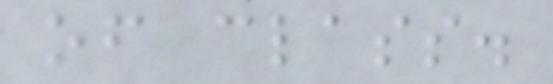of class.
